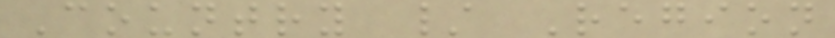Country / Region
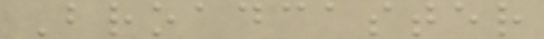Broadcaster
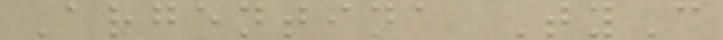Argentina TyC
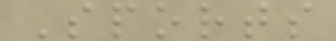Sports
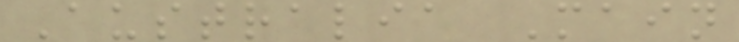Australia Main
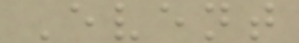Event
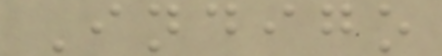Indigo
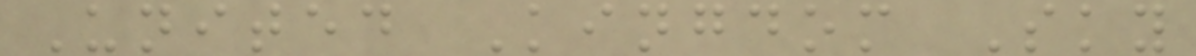United Kingdom Sky
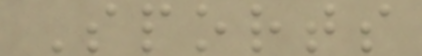Sports
